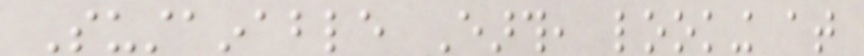Sustainable Earth, looking at
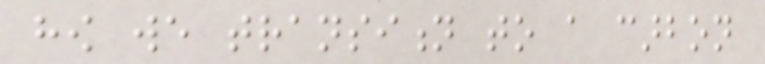how we transition to a carbon
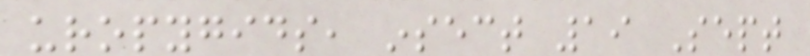uropygids, insect 19 Sept
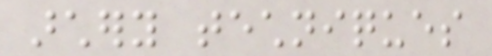archery techniques
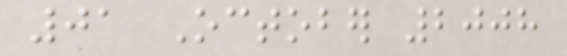01 October 2008
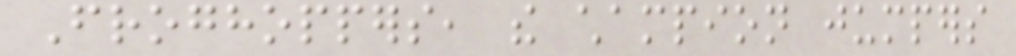Froghoppers, the champion jumpers
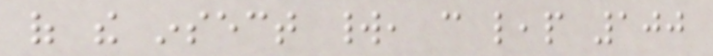of the insect world, can leap 100
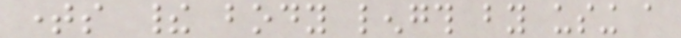times their body length by using a
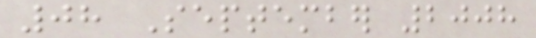08 September 2008
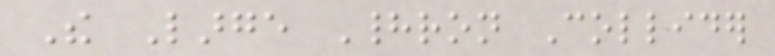The Large Hadron Collider
